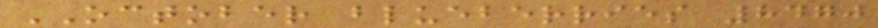OCTOBER blueberries 8470
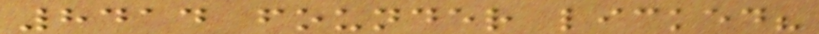8414 founder licked?
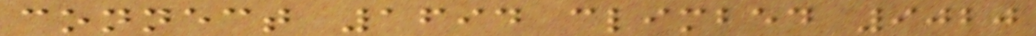connect 1694 climbed 9020
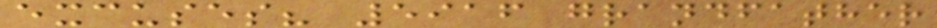excuses? 5916 grandfather
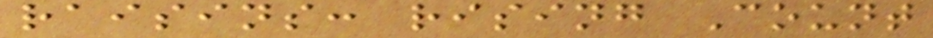raisins: rising Count
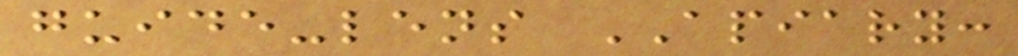guide-lens APIARY:
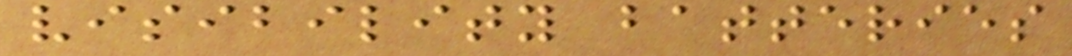visibility batteries
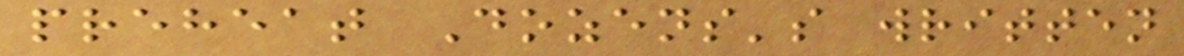preheat Dozens's written
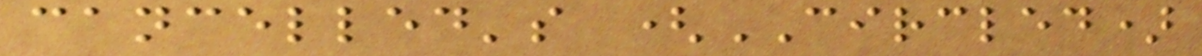cancelled's (CIRCLED)
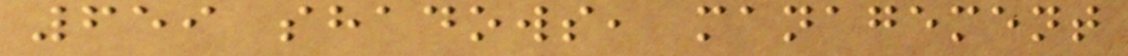659 shadows, management
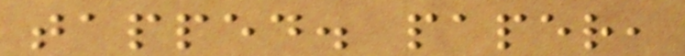tapped. paper,
